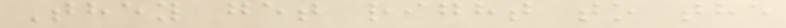They get right to the
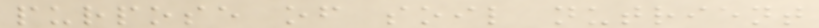purpose of soil nutrient
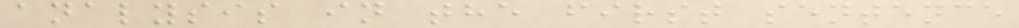analysis in the first sentence
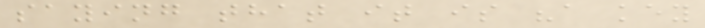saying that it is "a key
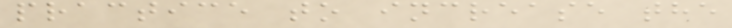practice to increase the
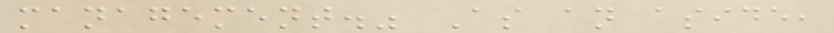management." As an aside,
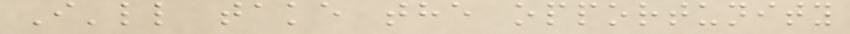I'll take the opportunity
